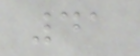41
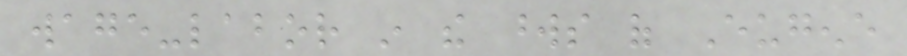wage-labor in the words of Eugene
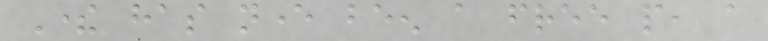There has never been a free people, a
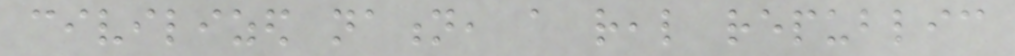civilized nation, a real republic
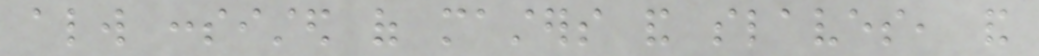always consisted of masters and slaves, and
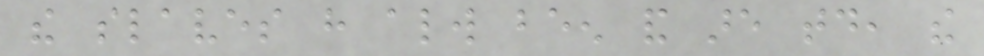the slaves have always been and are today, the
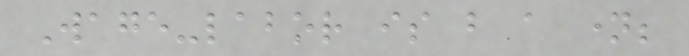Wage-labor is but a name;
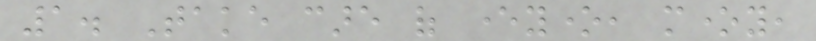1. Take care of everyone, money,
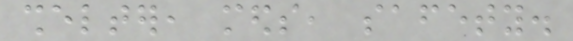shelter, meds, safety.
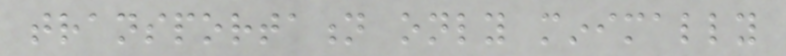transportation only minimally
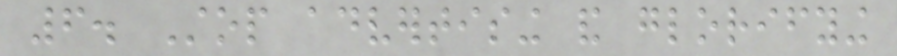6. Stop advertising and glorifying
